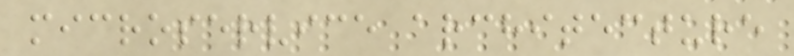microservice architecture
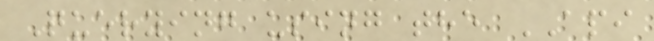Querying using the API
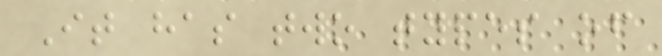It has two types of
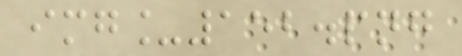img_152.png
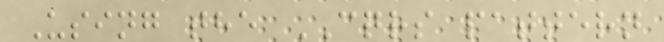Using the CQRS pattern
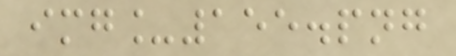img_155.png
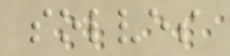solves
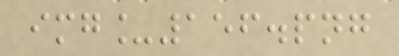img_156.png
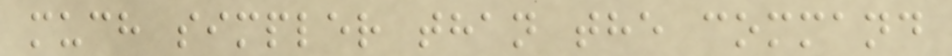much simpler than the command
